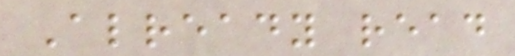Already read
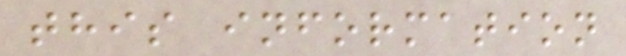this information
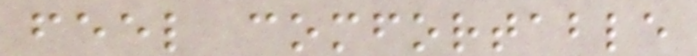feel comfortable
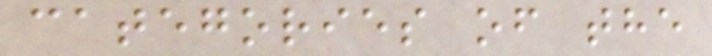categories of the
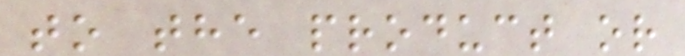to the product or
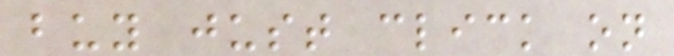buy just click on
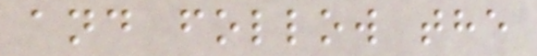and follow the
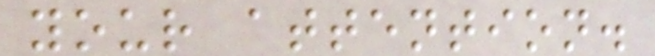your attention.
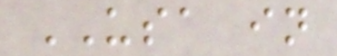USA in
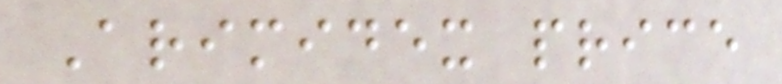Arimidex price
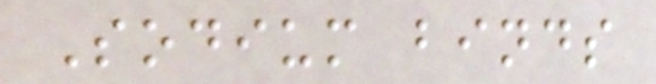Sodium binds
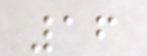16
